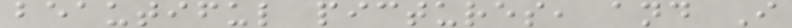beautiful pictures, and I
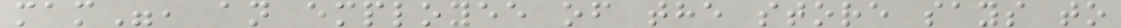mam", an employee of the store says to
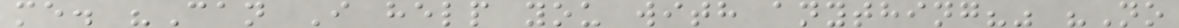me. "Can I help you with anything?" "No
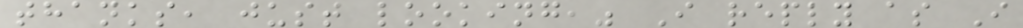thanks, just looking," I reply as I
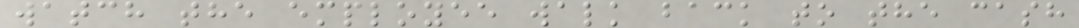watch the employee walk back to the cash
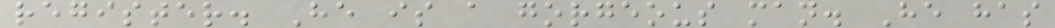register. He is a gorgeous man. He has
